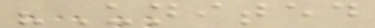"United
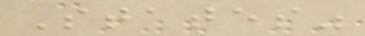States"
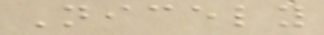Nicely
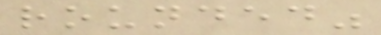rounded"
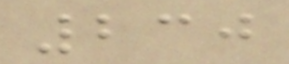230
